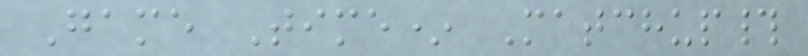Game Time* Matchup#
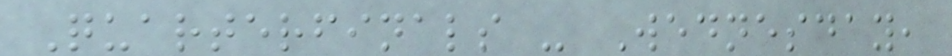Quarterfinals - Wednesday,
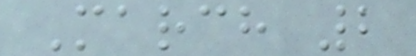March 2
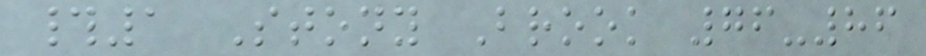#1 Stony Brook 76-86
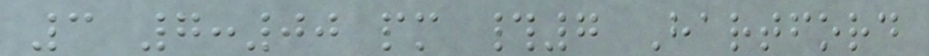3 7:00 pm #7 Hartford
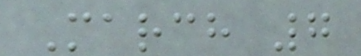March 7
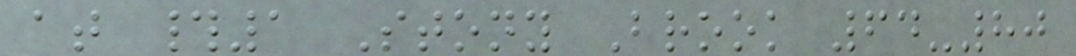at #1 Stony Brook 64-80
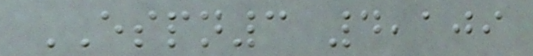ESPN3 4,109
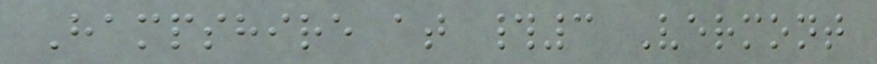Hampshire at #3 Vermont
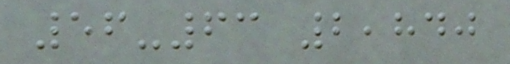56-63 2,840
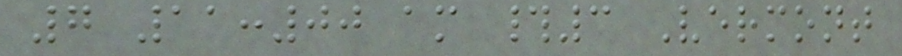7 11:00 am #3 Vermont
